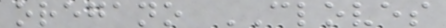oregano CLOVES
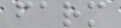farm
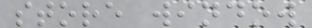store window
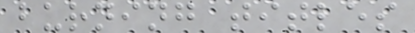burning titles
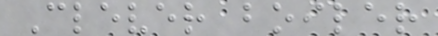Clever boiler
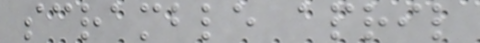scramble april
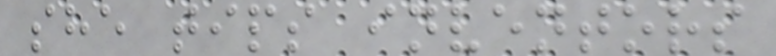she tips inventors
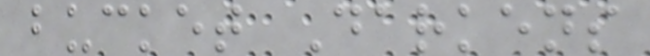bucket Darkens
